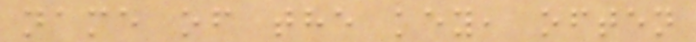name of the key, often
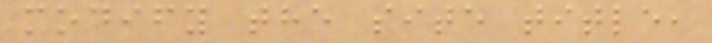modify the site title,
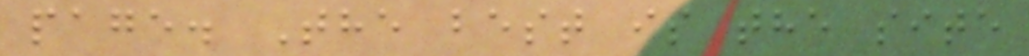page. The best is the site
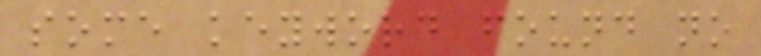some keyword found no
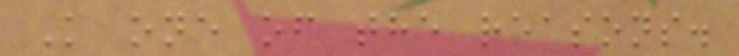K one of the reasons.
